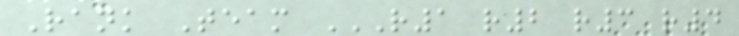Rank Team R1 R2 R3 R4
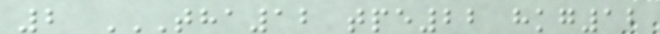2 THA12 TPE22 HKG12
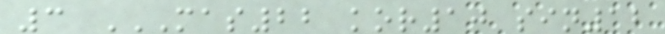3 MAS22 KOR10 SIN12
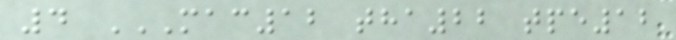4 MAC12 THA22 TPE12
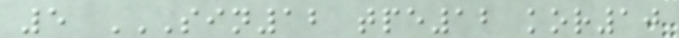5 SIN12 TPE12 KOR10
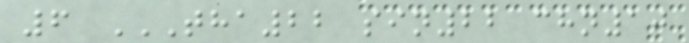6 THA22 SIN22 CHN10
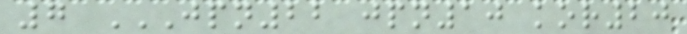7 JPN22 JPN10 KOR20
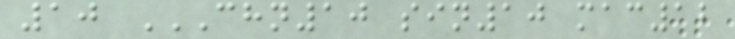10 CHN10 SIN10 MAC12
